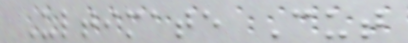Ultimate Cut
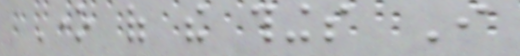One of the things I
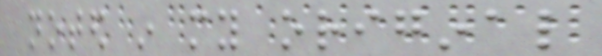noted in my original
